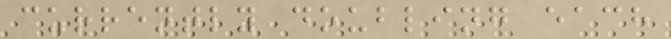currently doubling each
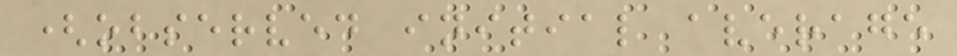(observed initial average
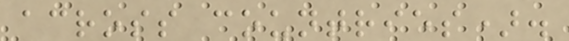across countries).
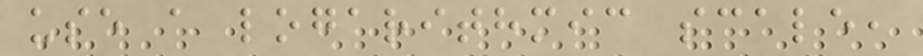use a logarithmic scale,
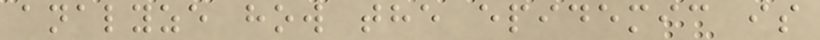analyze how the epidemic is
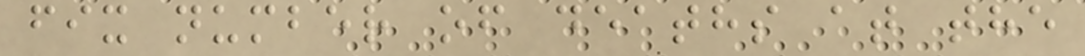fix number of deaths at the
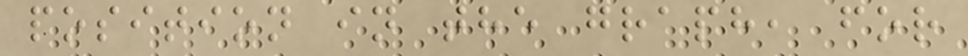position in the graph, for
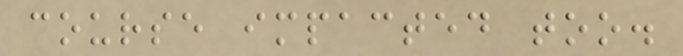course impacted too.
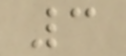3
